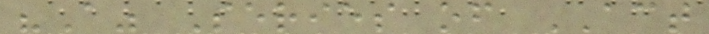"A" Series of ACT
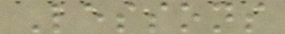Lessons
